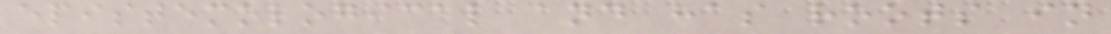epistemological and has roots in
